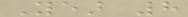Year 8
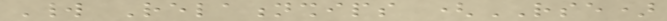World Relationships (RSE)
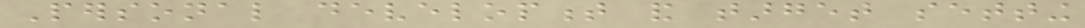Personal development and target setting
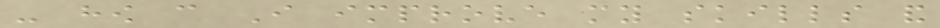- how can I improve my skills and
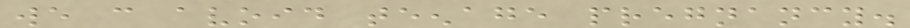we can avoid teenage pregnancy.
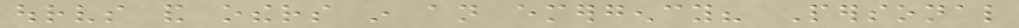ourselves and others in an emergency? Personal
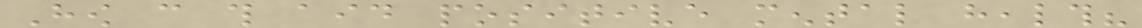How can this aid positive mental health?
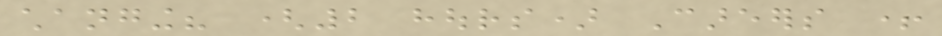changing? (2 hours) Careers +
